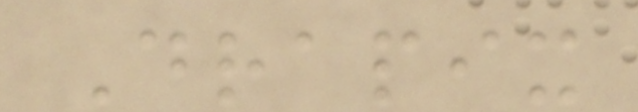Drapix
